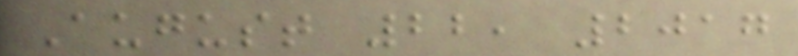August 22, 2017
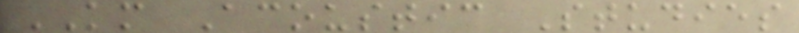KM Acoustic Studies
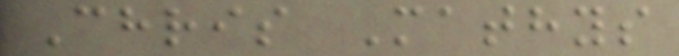Chris Mathys
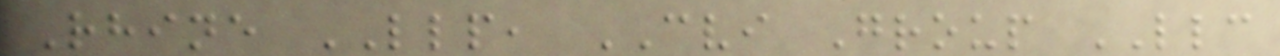Rhine LLP, CVI Group LLC
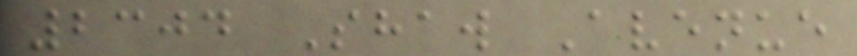2304 Shaw Avenue
